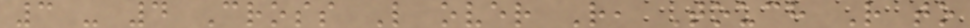3 - 4 Cross L over R, Touch R to
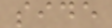side
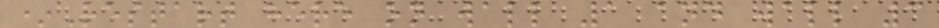*Restart here on wall 1 and wall 3
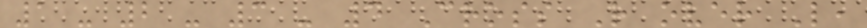1 - 2 - 3 - 4 Cross R over L,
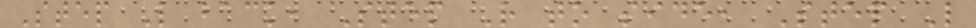Step L back, Step R to side, Step L
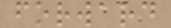forward
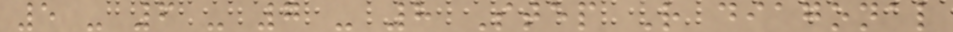5 - 6 - 7 - 8 Step R diagonal
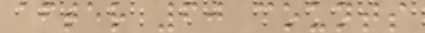after 60 counts
